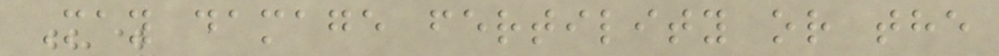May damage fertility or the
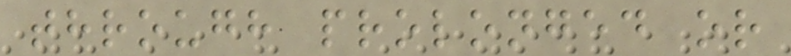through prolonged or
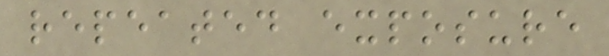repeated exposure
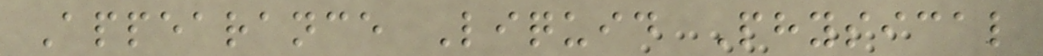Appearance Liquid Physical
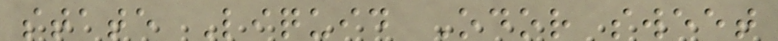state Liquid Odor sweet
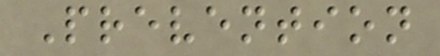Prevention
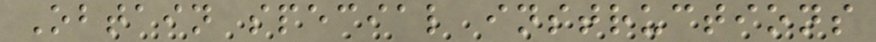Obtain special instructions
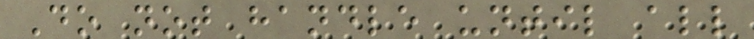Do not handle until all
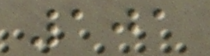101
